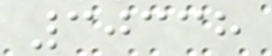30338
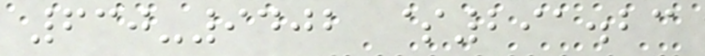630-9402 $291.23
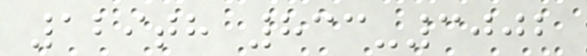129th 833-3002
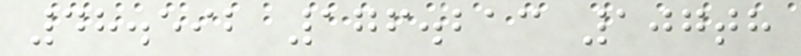48.592 176.213 107th
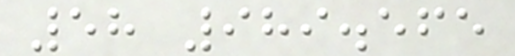58 989.565
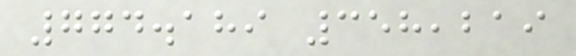774.189 358,219
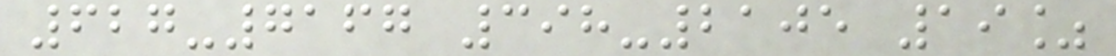627-7167 398-2105 19%
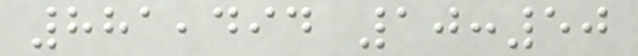881,494 10:50
